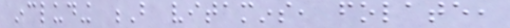including B vitamins, folate,
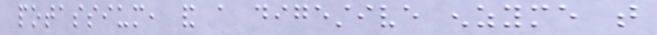potassium, and a digestive enzyme that
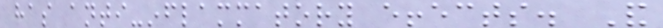has anti-inflammatory effects. And
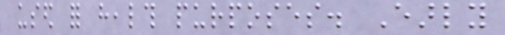used for health purposes. Early
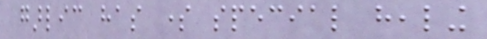garlic has some special healing
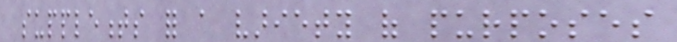supplements for a variety of purposes
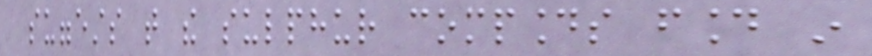suggests that the sulphur compounds found in
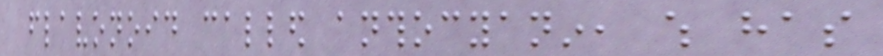flavonoid called anthocyanin, which has
